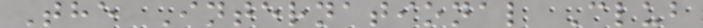The International Club
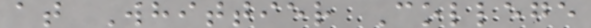at Whittier College
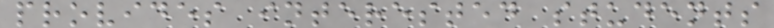provides interested students
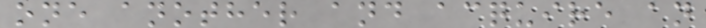one another and acquire an
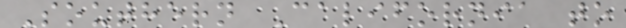Southern California to
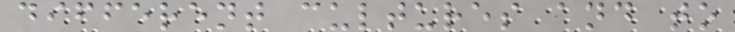different cultures and to
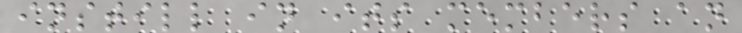instill in its members an
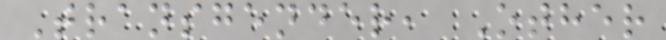Transgender, Other
